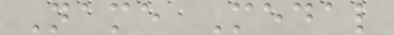Name Medal
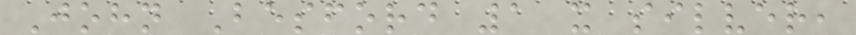John Besford 1 x silver,
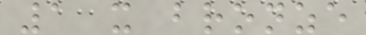1 x bronze
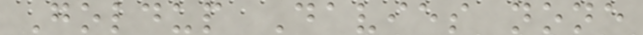Goldup Davies none
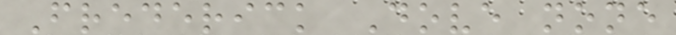Frederick Dove none
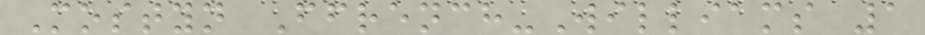Mostyn Ffrench-Williams 1
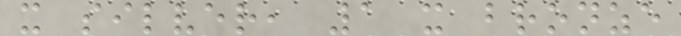x silver, 1 x bronze
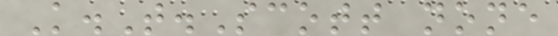K.T.Scott none
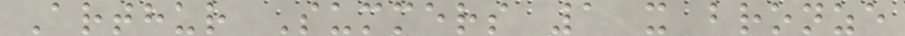Arthur Summers 1 x bronze
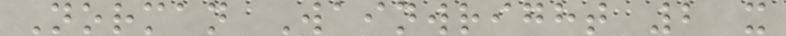Norman Wainwright 2 x
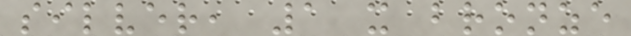silver, 1 x bronze
